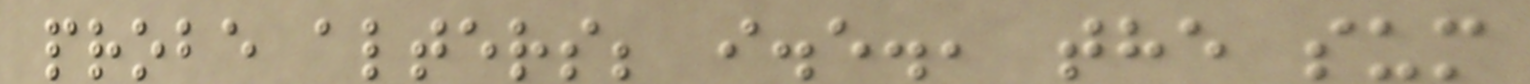probe alters; i.e., the sum
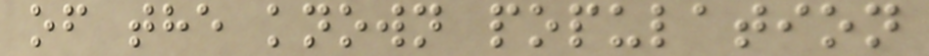of the known population
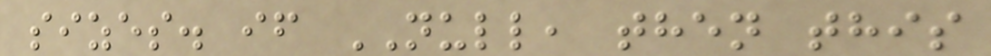sizes. if NULL, then this
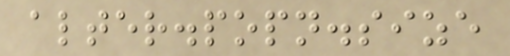alter.popn.size
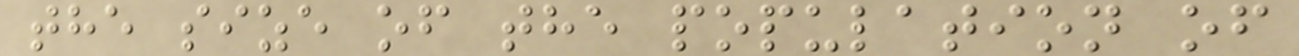the size of the population of
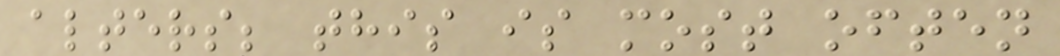alters; this is most often
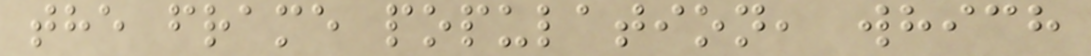the frame population, which
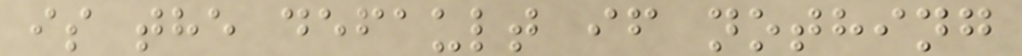is the default if nothing
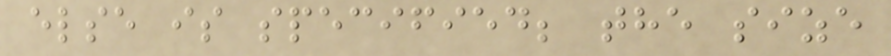else is specified; the size
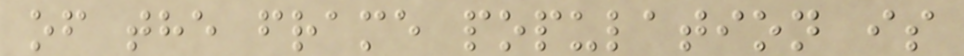of the frame population is
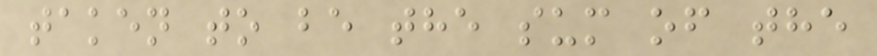taken to be the sum of the
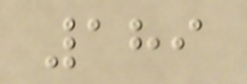189
